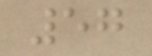57
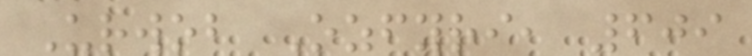Urwob Ozfyri, 609
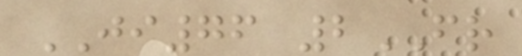JI76 2FR
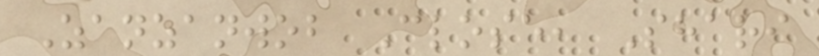Zanzanwob Close, Shari
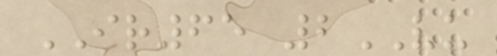IR65 2VU
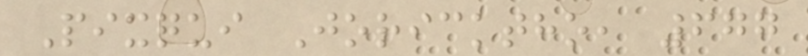Pixqui Joricktho, 677
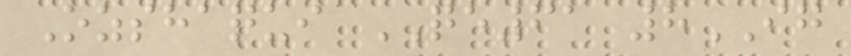Ozshaqui QE61 8IG
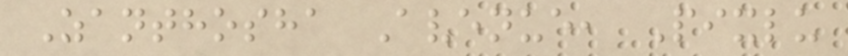Zanthosha Avenue, Pixlu
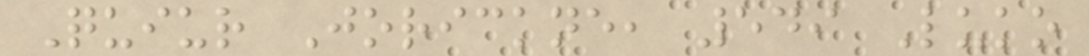Quiur Jorickne, 549 Luko
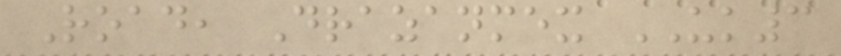Road, Drazanmex UK3
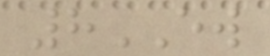8EW
